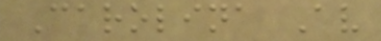Carolina Av
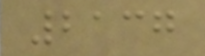2137
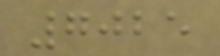7025
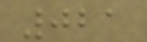021
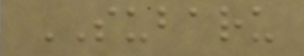SUBARU
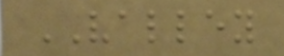VALLEY
